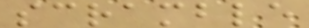scramble
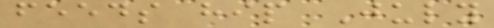feeds hip July
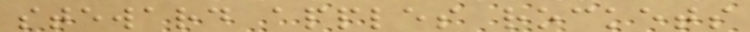steward apples rockets
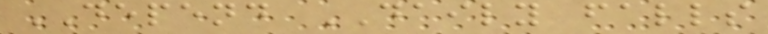DEPEND DAILY falls
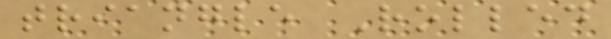triangle Rolled
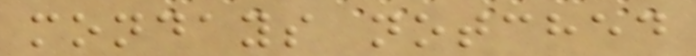mondays notched
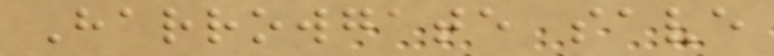Harrowgate save
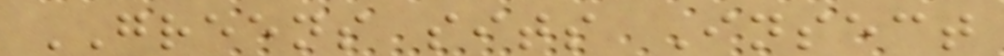GREENS sits Insect
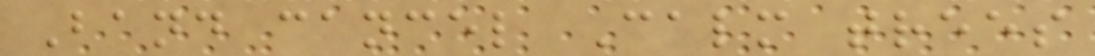Band cancel Calm trees
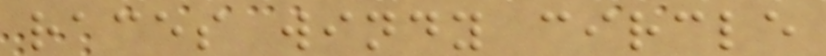races windy circle
